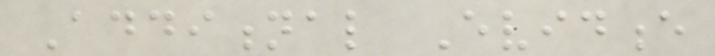Additional Evidence
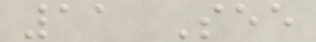11 See
